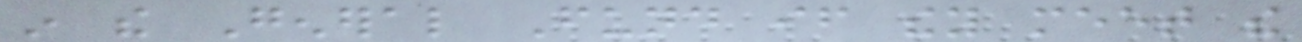in the General Fund if they meet the
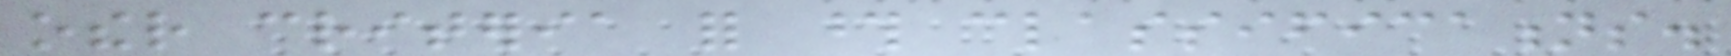other criteria for those classifications.
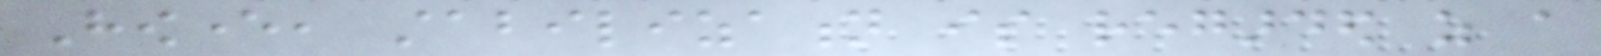However, stabilization is regarded as a
